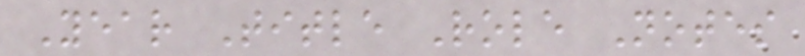Year Title Role Notes
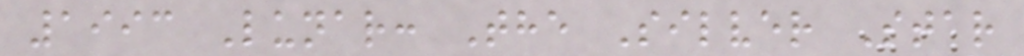1993 Lunar: The Silver Star
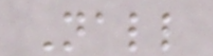Nall
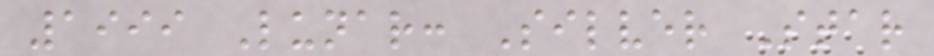1999 Lunar: Silver Star
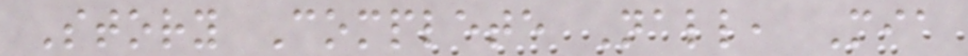Story Complete Nall, Mia
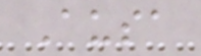Ausa
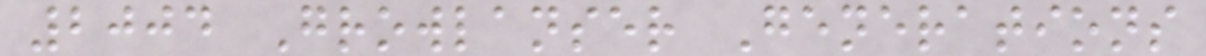2004 Growlanser Generations
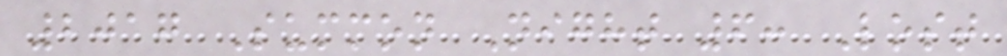2017 Summon Night 6: Lost
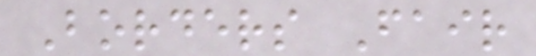Borders Fair
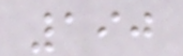190
